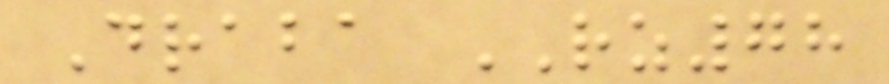Draba RZ78
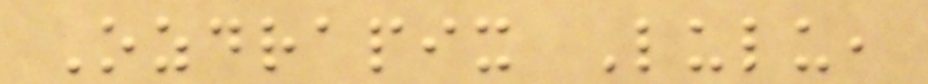Ozdrapix Lulu,
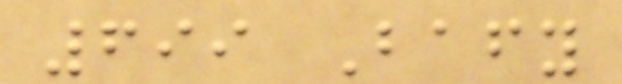699 Bafy
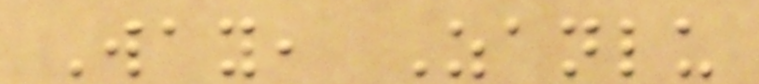Way, Zanlu
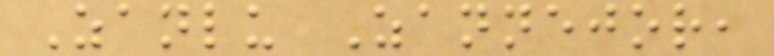Zanlu Zannejor,
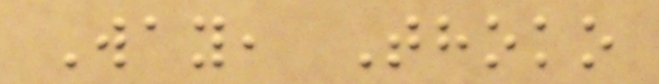Way, Thoko
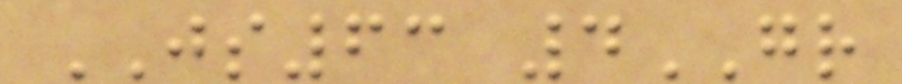JS63 4GR
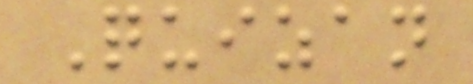Quizan
